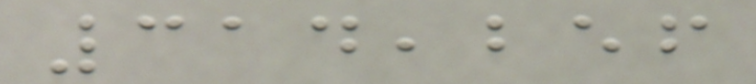314,256
